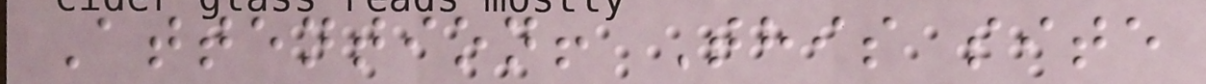Attention! This site
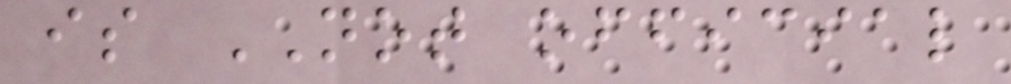is NOT official
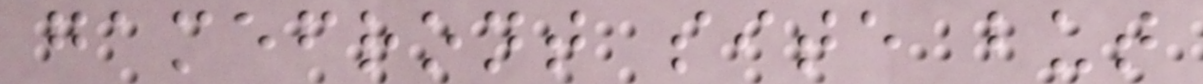gamefront site but
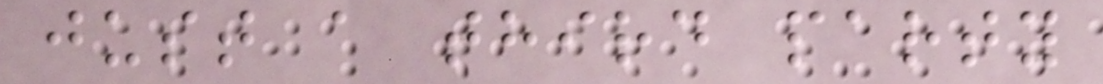just a third party
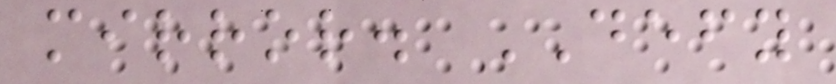mirror. DEFY
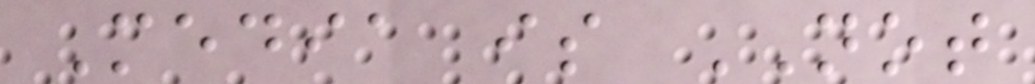Media is NOT
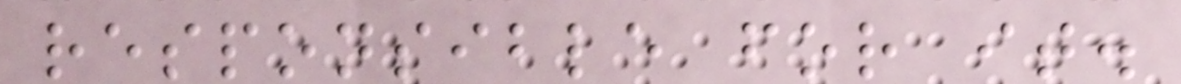responsible for it.
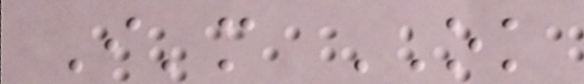I'm OK
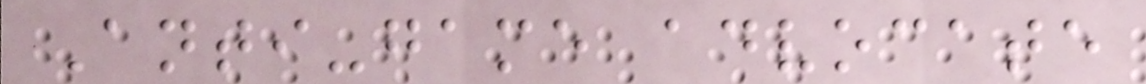Anti-game advocate
